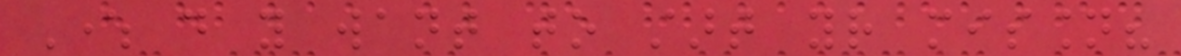Where do you want to start your mission?
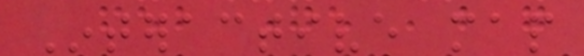Interactive map
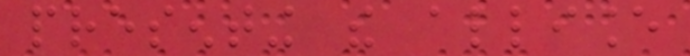presenting the alliance
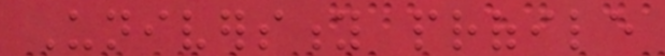University profile
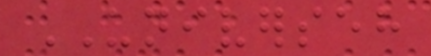UNIVERSEH
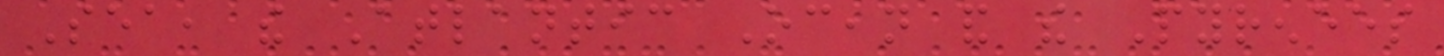Sea, the Atlantic Ocean and the Pyrenees
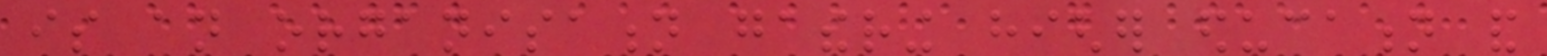is an organisation gathering higher education and
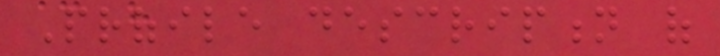Profile description of
